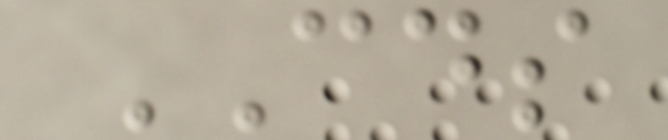CDS
